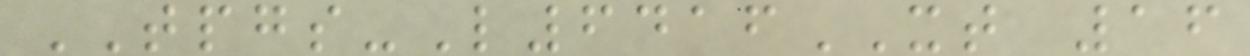TPGS-L6416XT 16
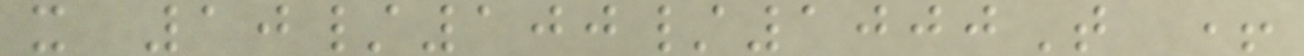x 10/100/1000T +
